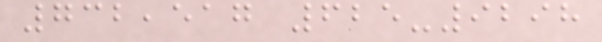732,517 625-9298
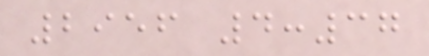2956 4:37
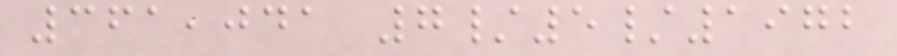361,041 7/5/1972
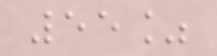55%
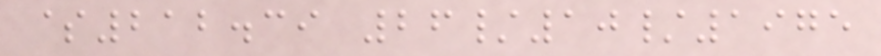$212.39 26/10/1975
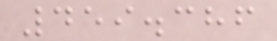459.386
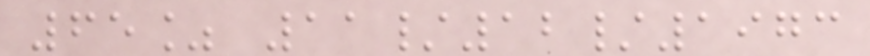65% 11/12/1973
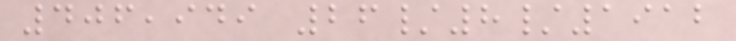406,949 26/8/1912
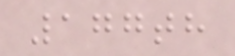177th
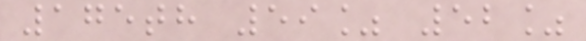175th 59% 52%
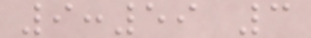9:59 3
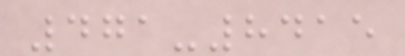471-8415
